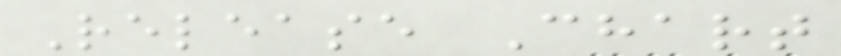Release Chart
